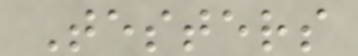Testers
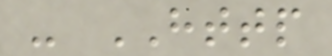- HTTP
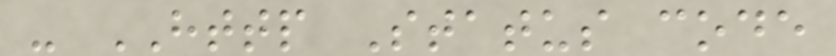- HTTP Status code
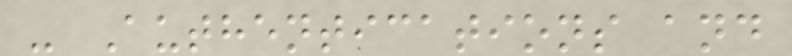- Authentications and
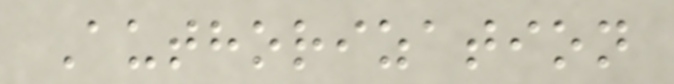Authorization
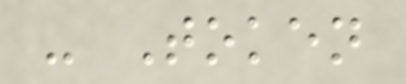- Token
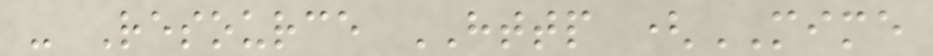- Resource HTTP (MIME
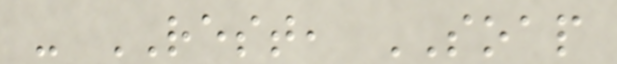- REST, SOAP
